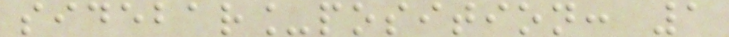sidebar_position: 1
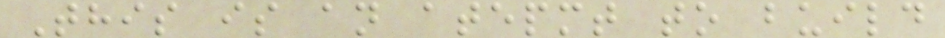This is an atepmt to build
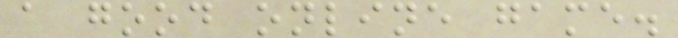a good online game.
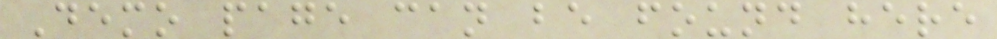Demo page can be found here
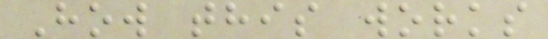How this works
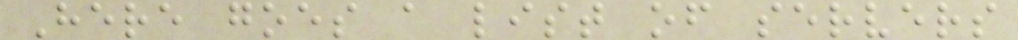Here goes a list of servers
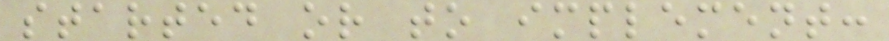started or to implement:
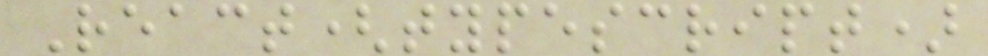React(typescript)
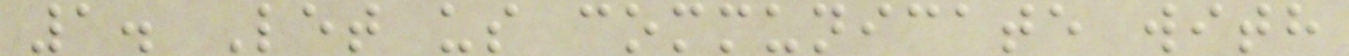1. Let us communicate with
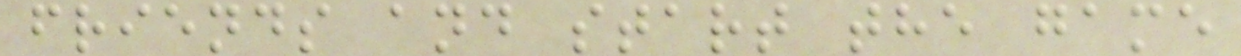friends and start the game
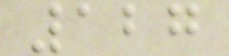127
